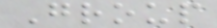Group
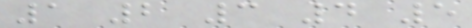1 2 3 4 5
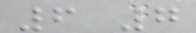6 7
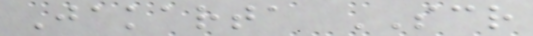Jakarta SCR
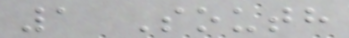1 South
